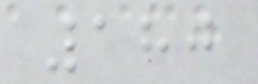180
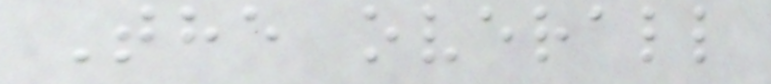The overall
